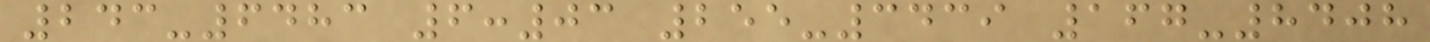243-6483 6:03 255-3439 167-8408
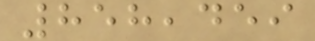858,459
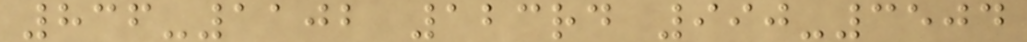836-1102 123rd 990-3504
